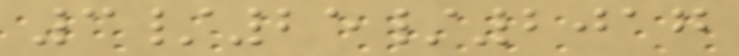3/25/2017
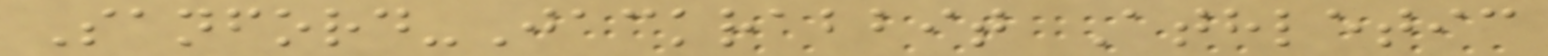Sanford-Jackrabbit Athletic
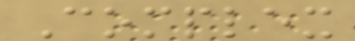Complex
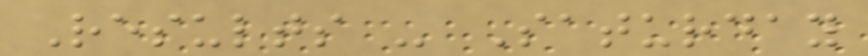Results - Saturday
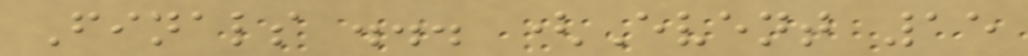Finals ... (Event 15
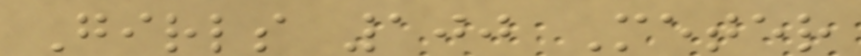Girls 100 Meter
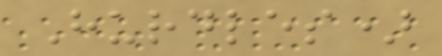Hurdles)
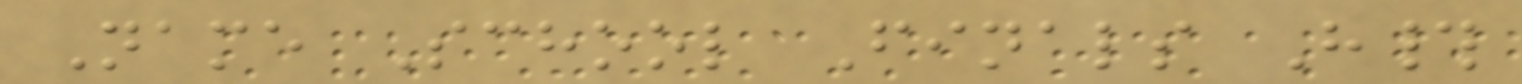Name School Finals H#
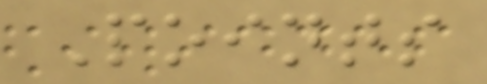Points
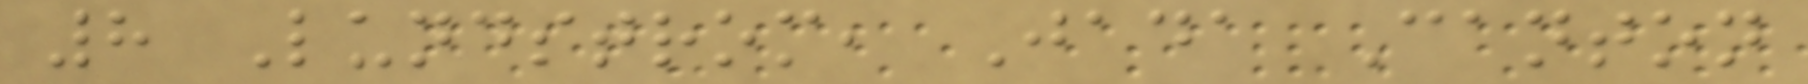8 Lundstrom, Jada Canton
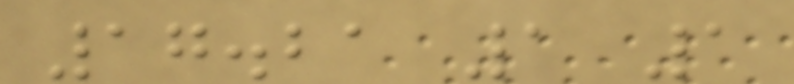17.21 1 1
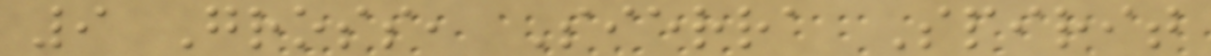9 Gross, Sierra Spirit
